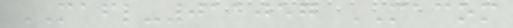MAFL-011057 MACOM
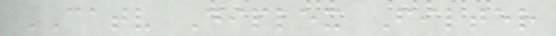CATV Diplex Filter
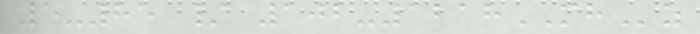5-85 / 102-1218MHz
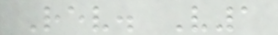Rev. V1
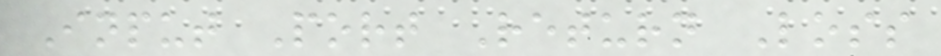Input Port Return Loss
